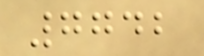7742
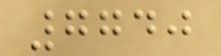7740
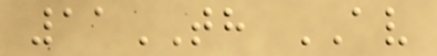11TH AV
